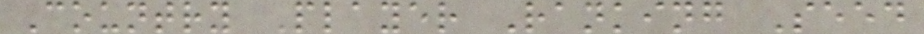Country Player Ranking Seed
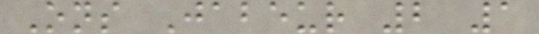Ons Jabeur 2 1
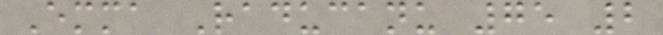Emma Raducanu 75 2
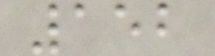152
